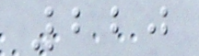220
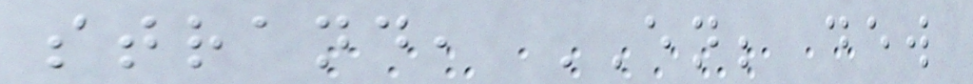strand, EN; dew
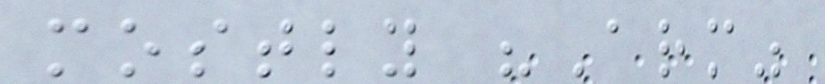mostly "Arm"
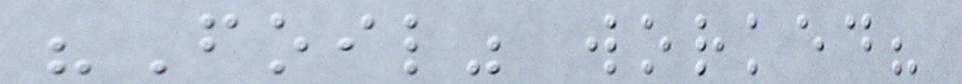"Foil" worked?
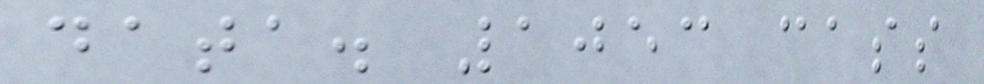data. 1053 cass
